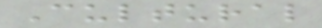Cultural
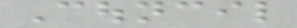Council
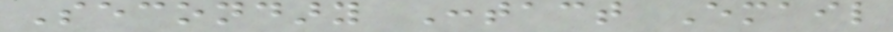Secondary Contact Email
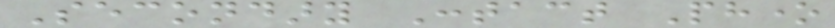Secondary Contact Phone
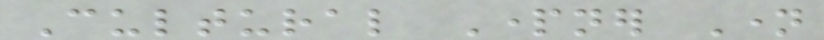Cultural Partner Name
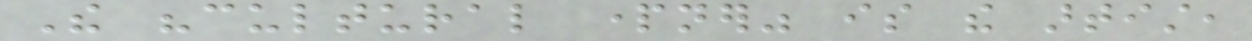The "cultural partner" is the artist,
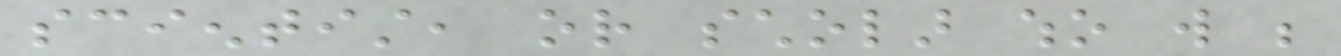scientist, or scholar who will be
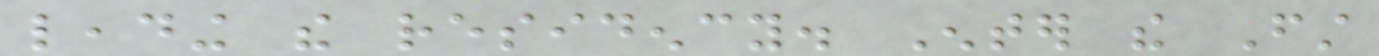leading the residency. Enter the First
